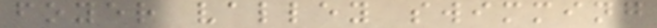foyer valley swimming
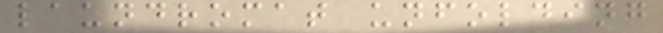laundromat unfolding
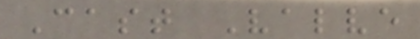Cast Valve
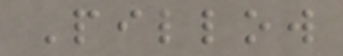Pillow
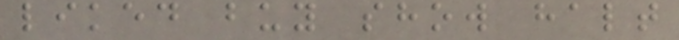liked buy show halt
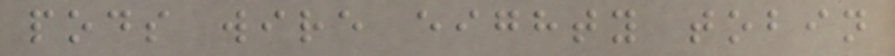pods wire eighty tobin
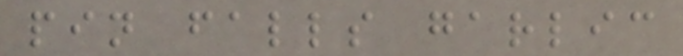pin falls garlic
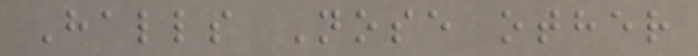Halls Nose other
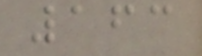163
